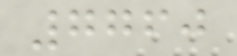7760
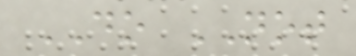DO NOT
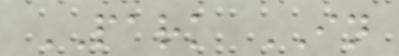PARK IN
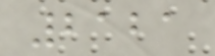2121
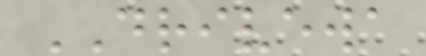DRIVEWA
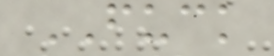FUCK
